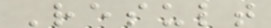Result
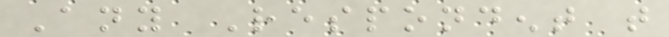Any Respondent that
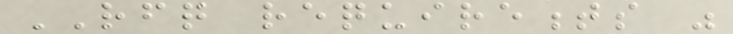RFQ requirements was
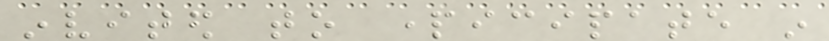invited to participate in
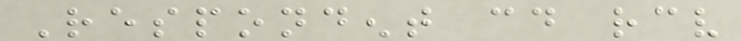Respondent could receive
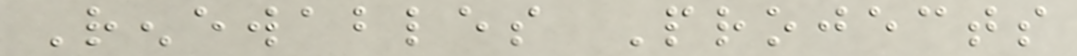Renewables Projects
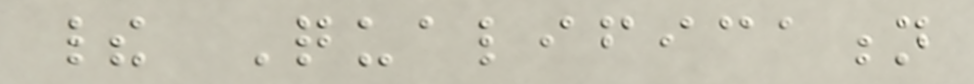their Qualification
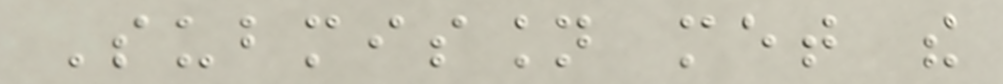Submission met the
